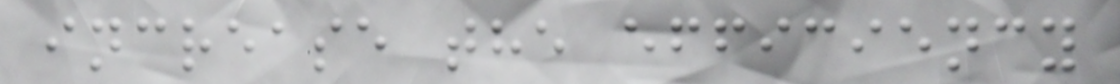increase the efficiency
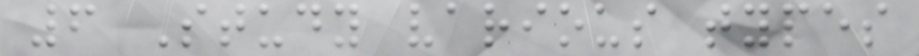6 Study various types
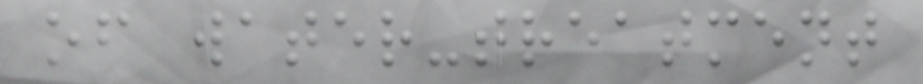of water-treatment
